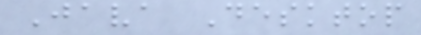Java Desktop
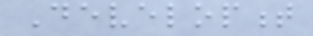Development
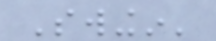Swingin'
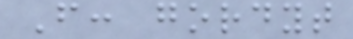From: gordyt
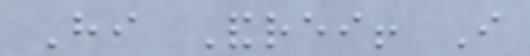Hi Andrei! I
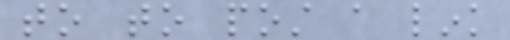to to post a link
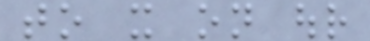to it on our
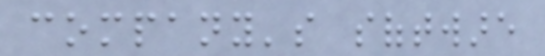company's software
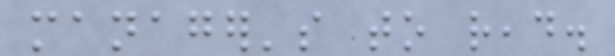manager's to read.
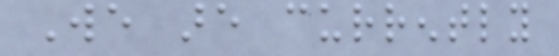We are currently
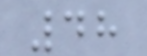48
